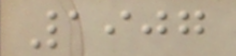1907
